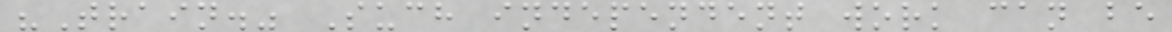"Train." Such independent work can be
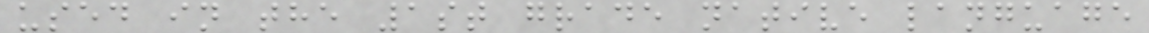used in the 1st grade native language
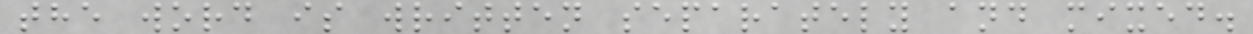the word is written separately and mixed.
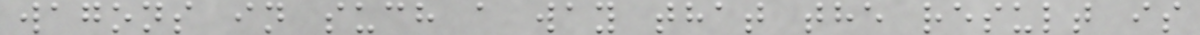wagons in such a way that the result is
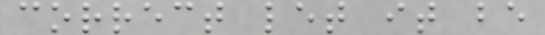correct let it be
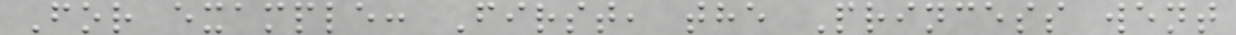For example: First, the Princess went
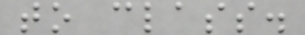to class.
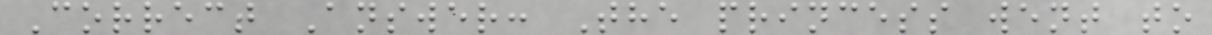Correct Answer: The princess went to
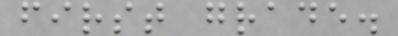first grade.
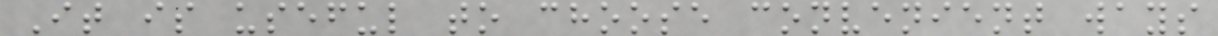It is useful to choose convenient ways
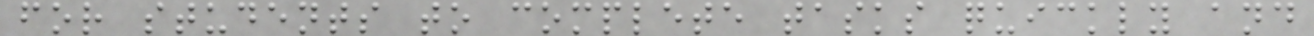for students to complete tasks quickly and
